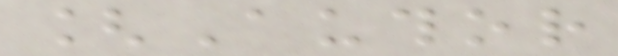[Author
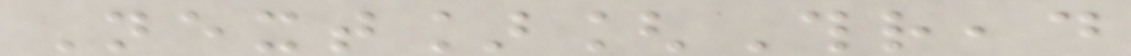Next][Thread
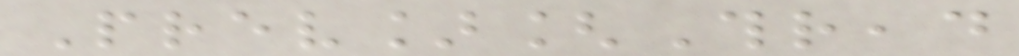Prev][Thread
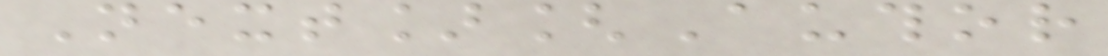Next][Author
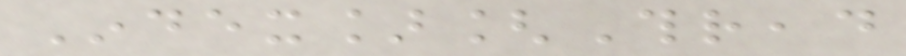Index][Thread
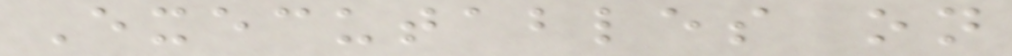Executables on
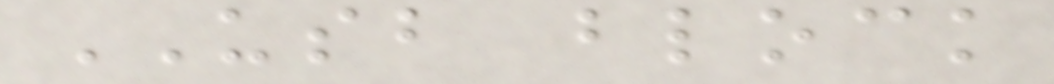USB block
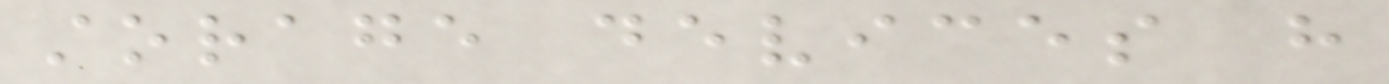storage devices have
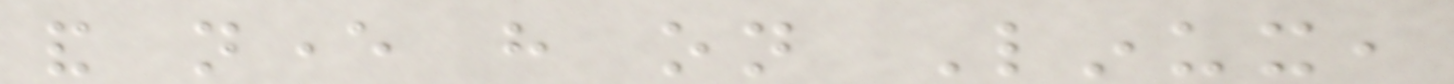and never have on Linux,
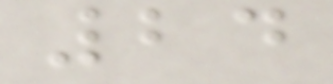24
